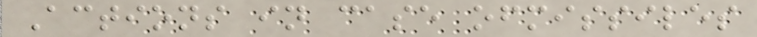Actions in case ofmissiles
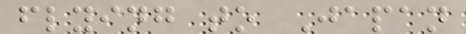flying to Japan
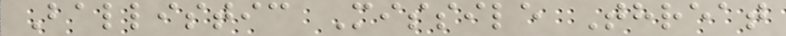Ballistic Missile Threat
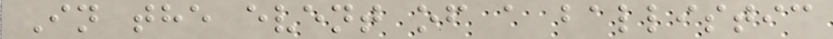In the event of a ballistic
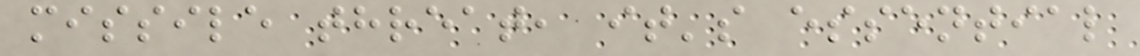missile threat, it's essential
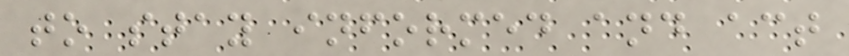to stay informed and act
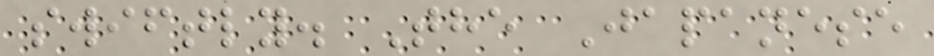swiftly. The Japanese
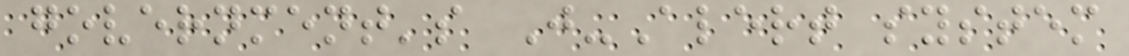government's J-Alert system
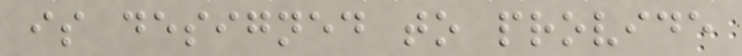is designed to provide
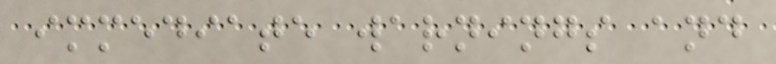immediate warnings and
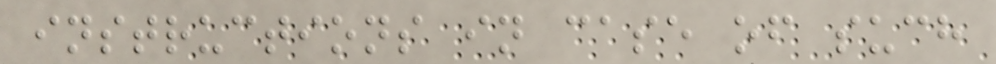instructions in case of such
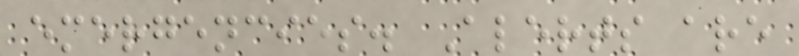emergencies. Alerts are
